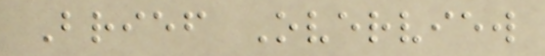Brief Overview
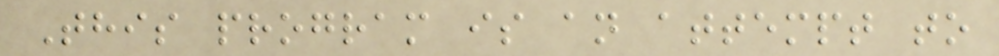This program is an attempt to
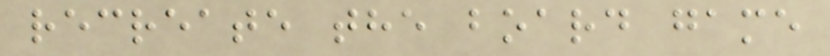recreate the board game
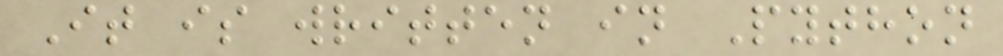It is written in Python
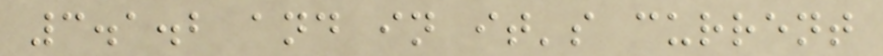3.1.2 and in it's current
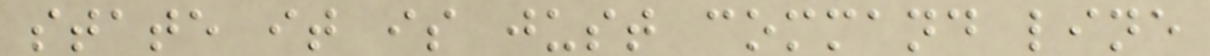state it is just command line
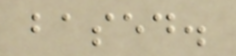based.
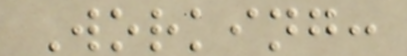Working:
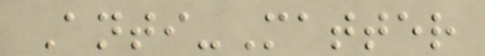Anti-Matter
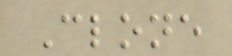Clone
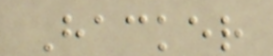Hacker
